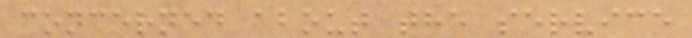concerned about the service
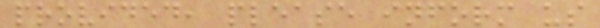provided, please inform us
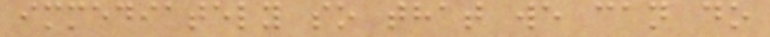immediately so that we can do
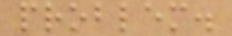problem.
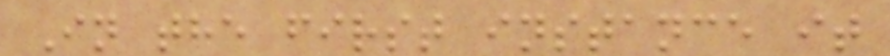In the first instance it
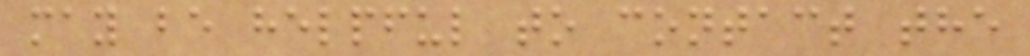may be helpful to contact the
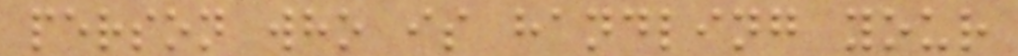person who is handling your
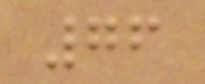76
